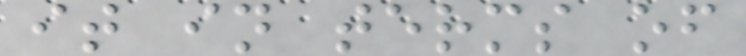it in terms of
